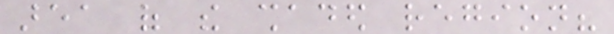area of the shaded region?
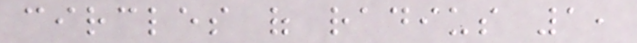circles of radius 1,
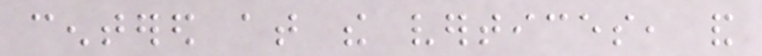centered at the vertices, and
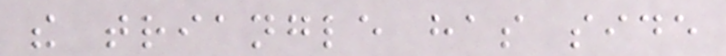the triangle has side
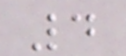4
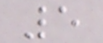5
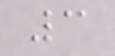3
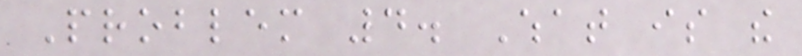Problem 4. What is the
